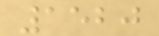1520
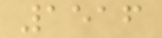1516
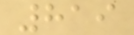819
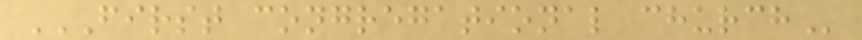FIRST CONGREGATIONAL CHURCH
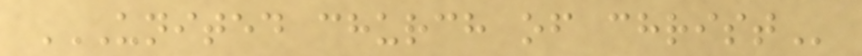UNITED CHURCH OF CHRIST
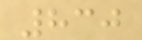830
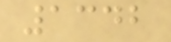1342
